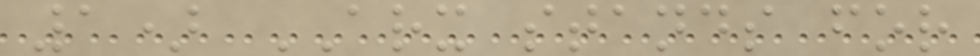1) ARX stands for
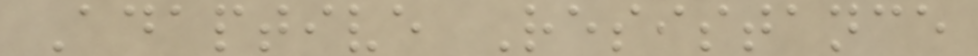Adaptive Resistance
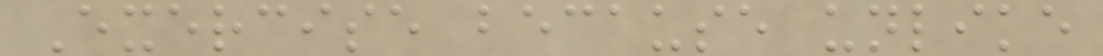Exercise because unlike
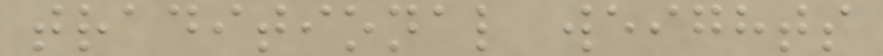traditional weights
